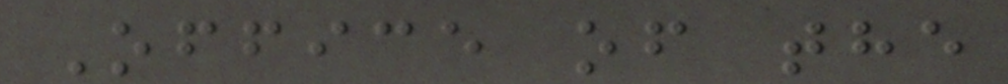Office of the
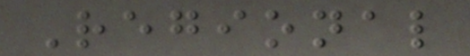Regional
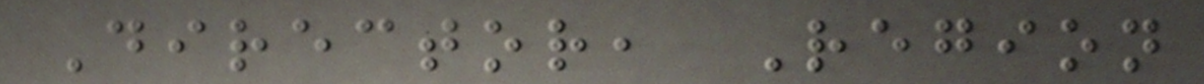Director, Region
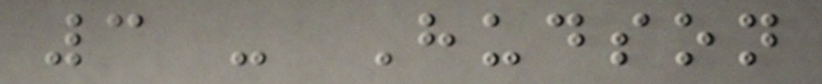3 - Hudson
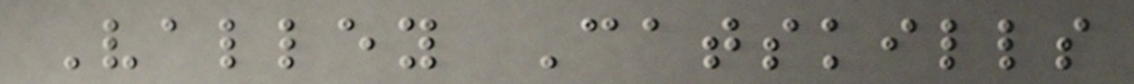Valley Catskills
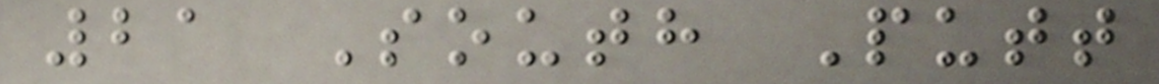21 South Putt
